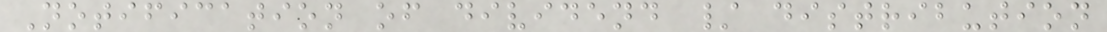Notification of dividend / distribution
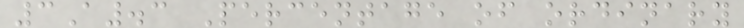3A.3 Percentage of ordinary
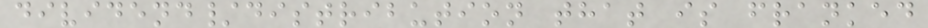dividend/distribution that is franked
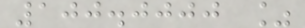100.0000 %
